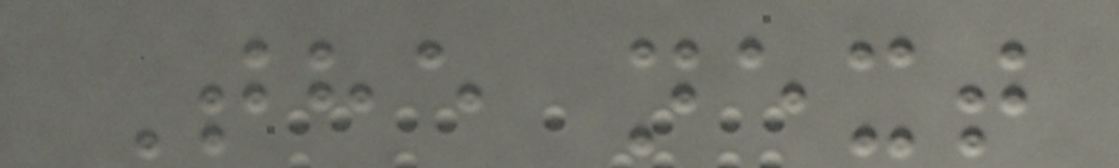The next
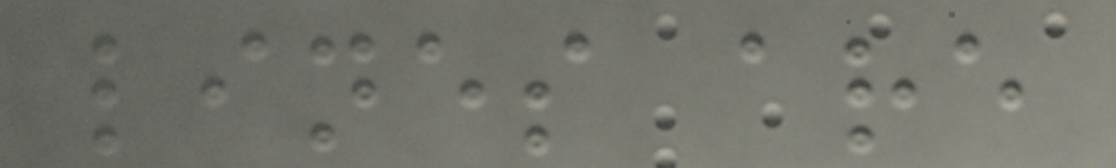lines are
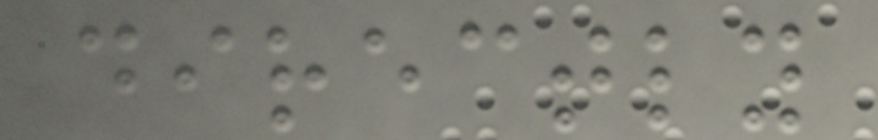directly
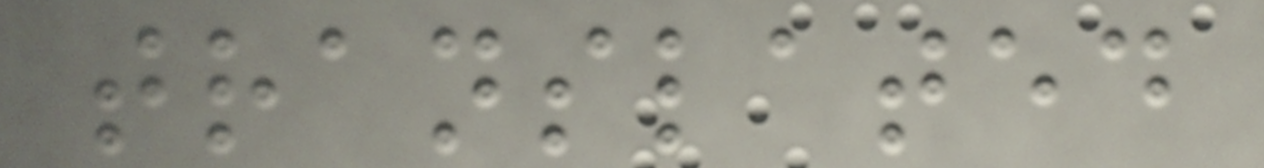translated
